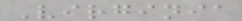Virginia
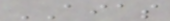AIAS
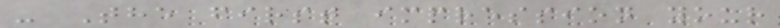- The first impression your
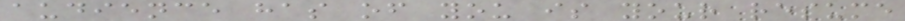audience has of you is your resume
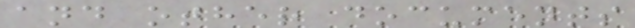and other documents
